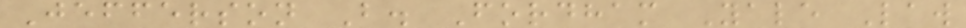Jefferson B. Fordham Yale Law
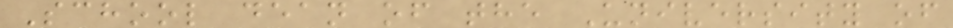School dean of the University of
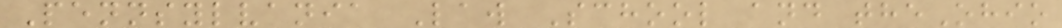Pennsylvania Law School and theOhio
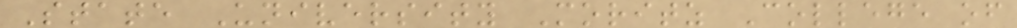State University Moritz College of
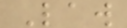Law
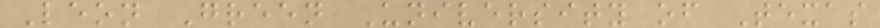Leon Green University of Texas
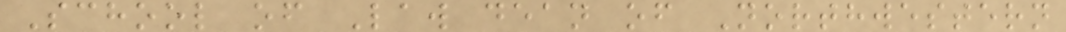School of Law dean of Northwestern
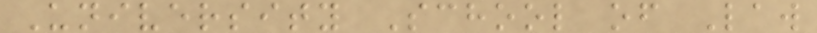University School of Law
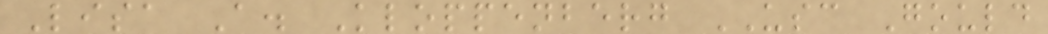Lisa A. Kloppenberg USC Gould
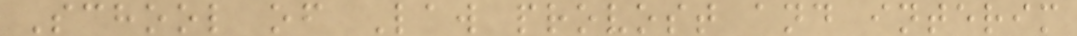School of Law provost and interim
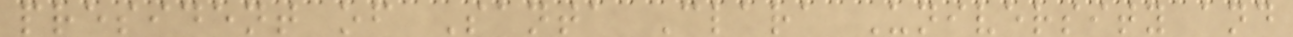president of Santa Clara University and
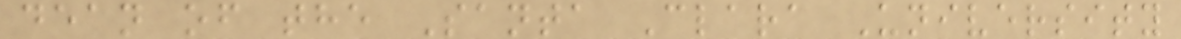dean of the Santa Clara University
